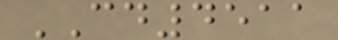CD4511
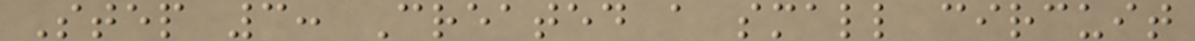Step 3: Created a small circuit
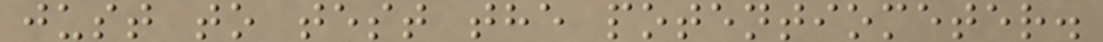just to test the potentiometer.
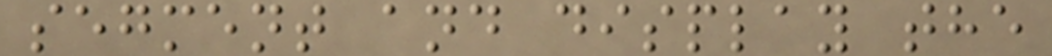segment and display the
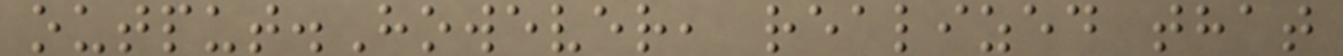output.However, realized that
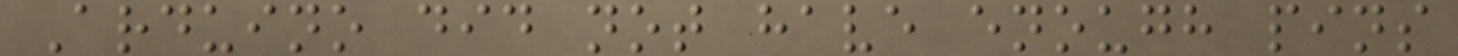Arduino did not have enough pins
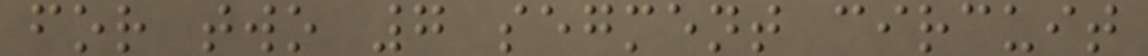for two 7 segment circuit
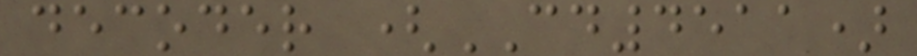decoder (CD4511)
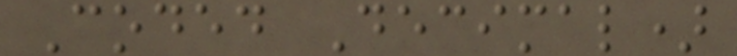Coded Decimal)
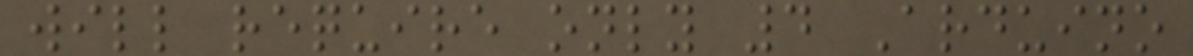will require only 4 Arduino
